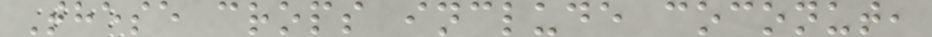These crops include coconut,
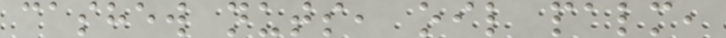cashew nuts, oil palm,
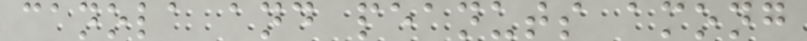canola and peanuts among
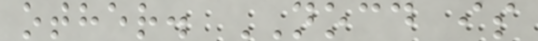other. NOCD is
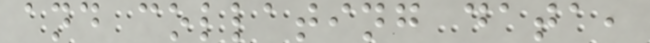and collating data,
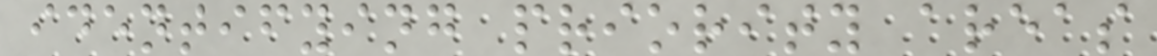identifying priority areas
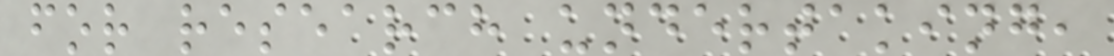for research undertaking,
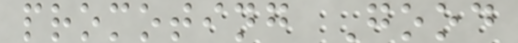promoting Good
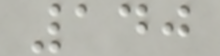140
